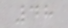48
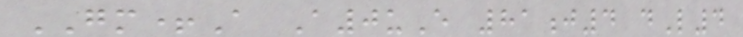GM+A A0uE 81j4 dL4
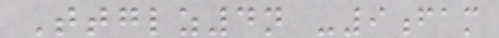Ttglz4n -9fam
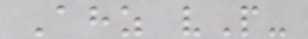Ahz vP-
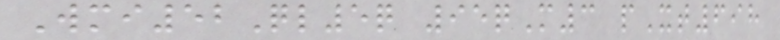Wmi52Ql5q 95qM3 pXt698
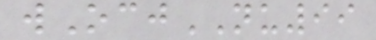wOcjNU99
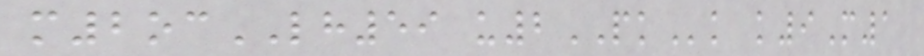m2ocLH59 u2PKk k9M1
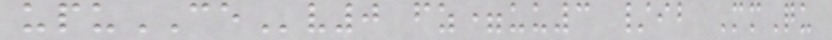upuCEv0 fz=uu3 /ib MmQu
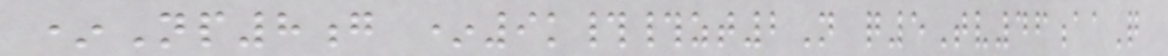*Np8g *9k##zt2N q5Tv46aaQ
